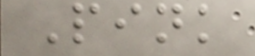Pink
